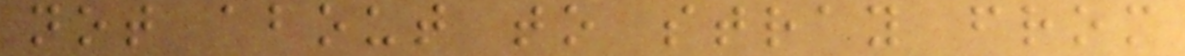not about to stray from
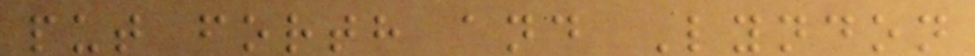put forth and Lyndon
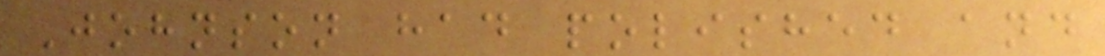Johnson had polished and
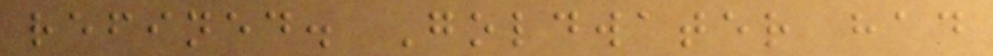refined. Goldwater had
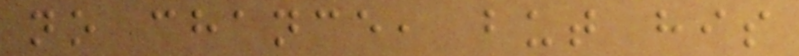no chance, but his
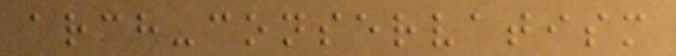arch-conservatism
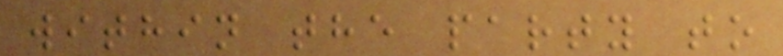within the party to
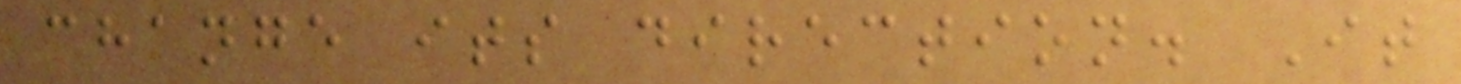change its direction. It
